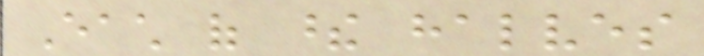Each of these halves
